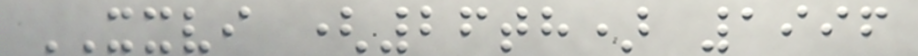XXVI (26th) 1996
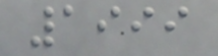1999
